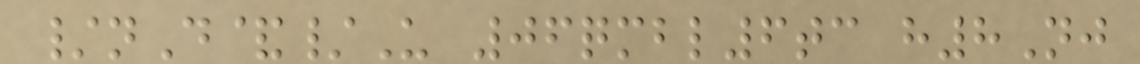/nD&/U 06qmbl6tc h8Nj
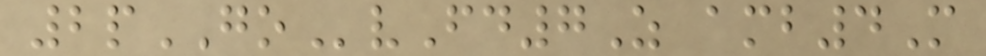2pGOvFd7Z amb4M
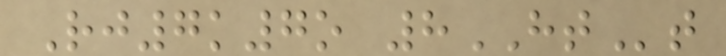Rj7k7o 8HTt
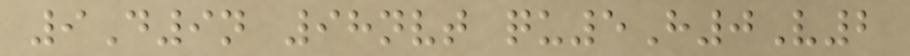9D9n 98nvt qu5H0V2
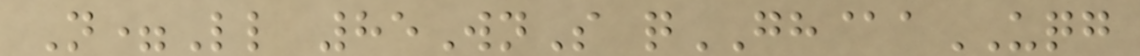N=Ll 85WnS qGH@aUQG
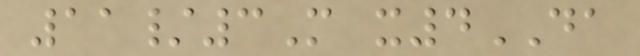11/3M x4DA
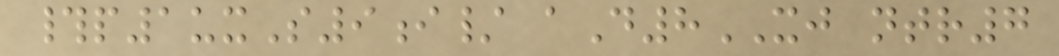#p1uxS9i/ aD8XJ ntr7
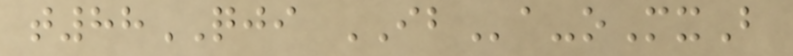t88QJI IBa-oMxB
